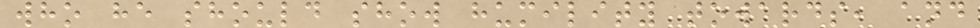who he should show humility towards, and
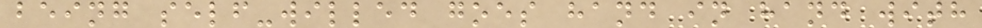being self-willed goes hand in hand with
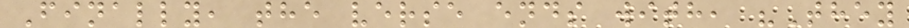Finally, the verse ends with, "They
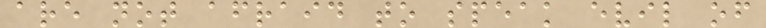are not afraid to speak evil of
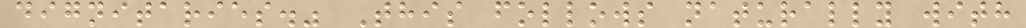dignitaries." This follows naturally with
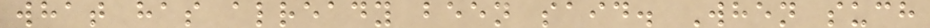what has already been said. When such
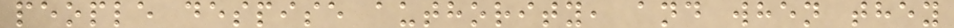people despise authority, and when they
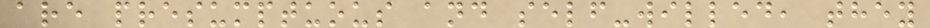are presumptuous and self-willed, they
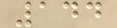144
